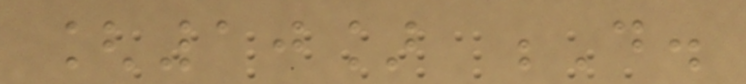[10] D.
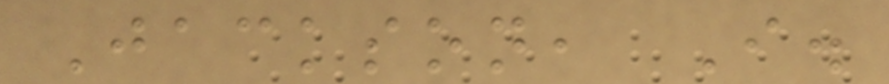Jackson, I.
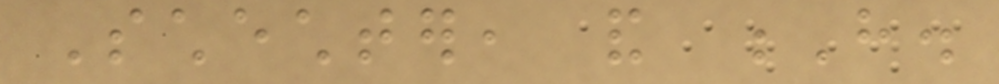Schechter, and H.
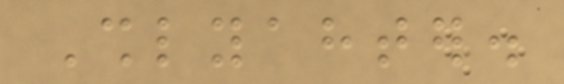Shlyahter.
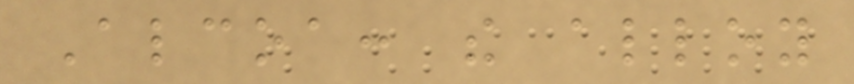Alcoa: the alloy
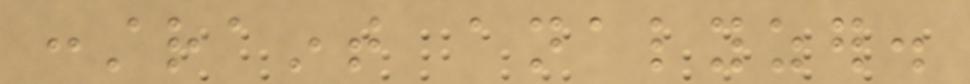constraint analyzer.
